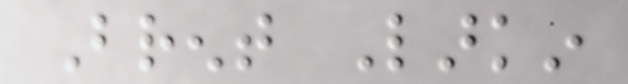Brent Larkin
